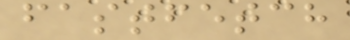fastfetch
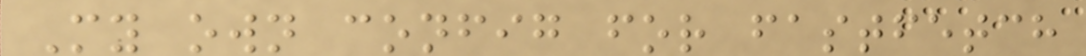My own config for fastfetch
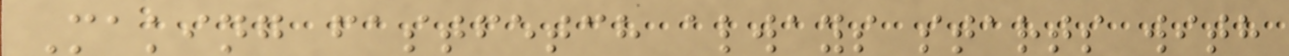Making fastfetch always starts with
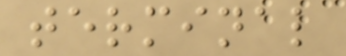terminal
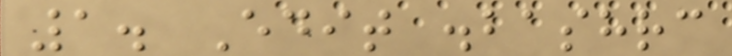1. Edit .bashrc
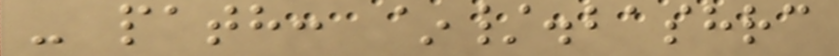- path: ~/.bashrc
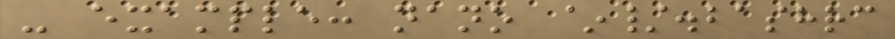- example: nano ~/.bashrc
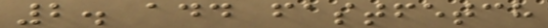2. add fastfetch
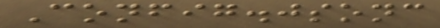Config.jsonc
